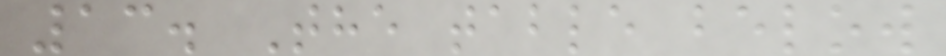13. The table below
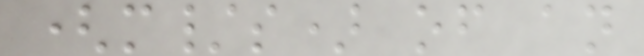(m/s) of an
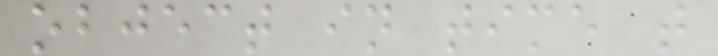object in time t
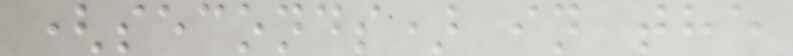(seconds) in the
